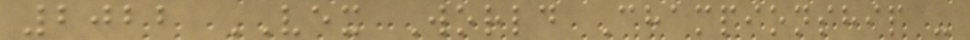2022 VEX World Championship -
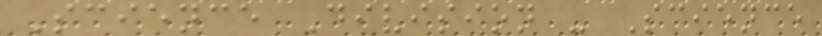Science Division - Science
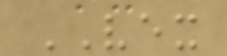VEX
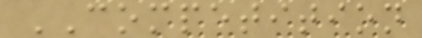COMPETITION
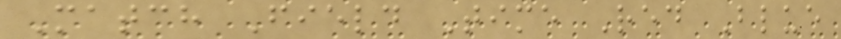Match Field Time Red Blue
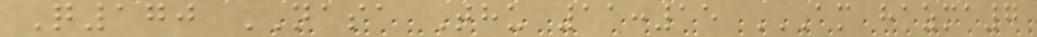Q170 NASA Thu 11:15 AM HAZMA7
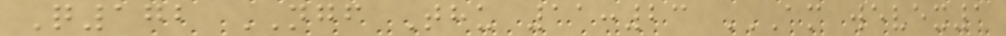Q172 NGF Thu 11:23 AM WEVEX1
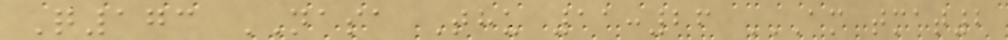Q173 NASA Thu 11:26 AM TMAT2
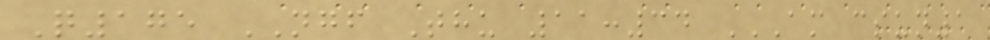Q175 NGF Thu 11:34 AM CSUN1
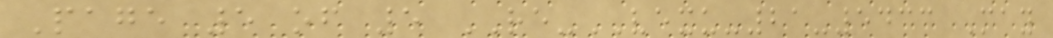Page 5 of 5 RE-VEXU-21-5433 May
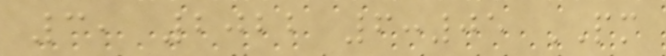3, 2022 6:05 PM
